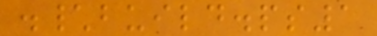.\build.ps1
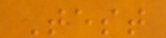Test
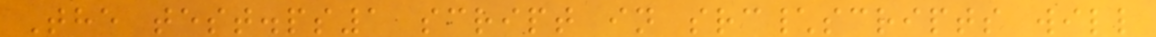The test.ps1 script in src\scripts will
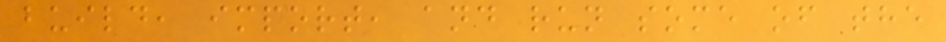build, import, and run some of the
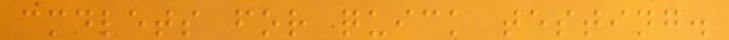cmdlets for quick testing.
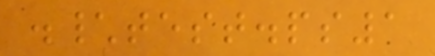.\test.ps1
